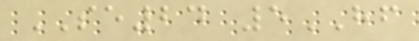SE24 5HF
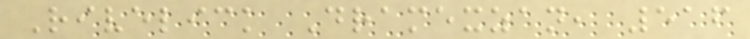Rivelick Dramexzan, 516
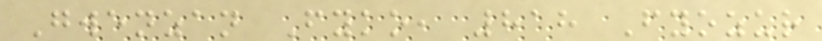Gwenzan Fyko, 818 Fyozur
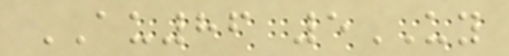AU86 5UY
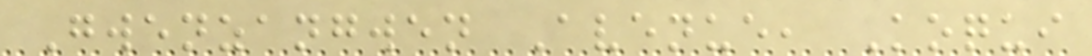Gwenzangwen Avenue, Koqui
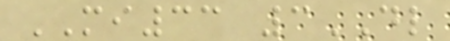MI33 3DL
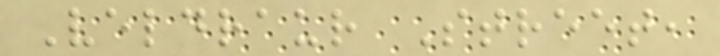Veldraur Street,
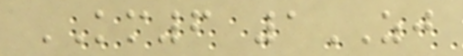KM6 1ZJ
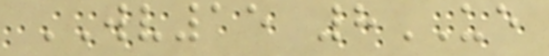WV15 8UE
